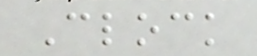Clock
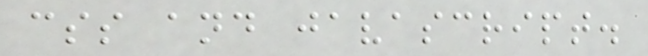css and javascript.
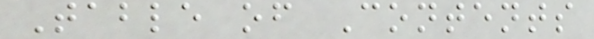Table of Contents
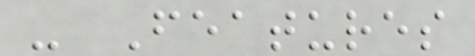- Features
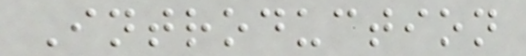Introduction
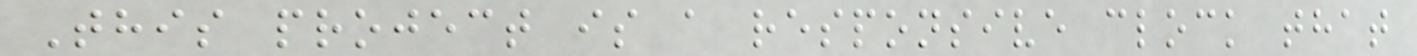This project is a responsive clock that
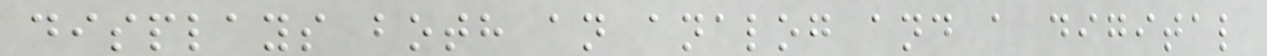displays both an analog and a digital
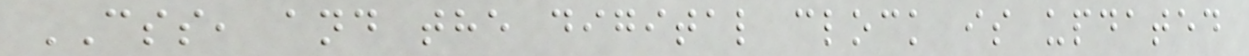CSS, and the digital clock is updated
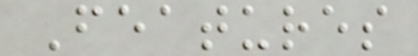Features
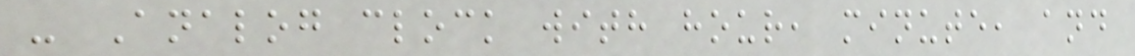- Analog clock with hour, minute, and
